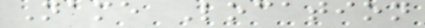Name Location
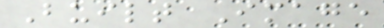Built Image
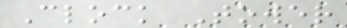Clock Tower
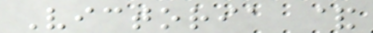Victoria &
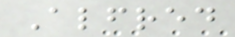Alfred
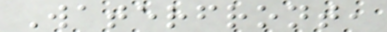Waterfront,
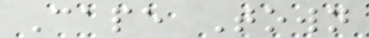Cape Town
